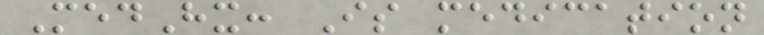MedHx: Is medication
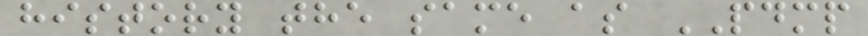history the same as PDMP
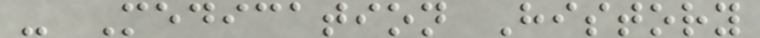- Medication History
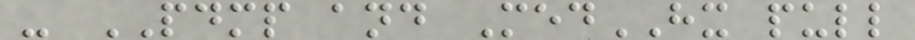- PDMP and MedHX pull
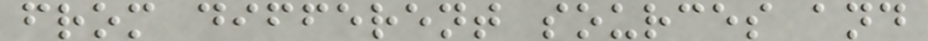from different sources and
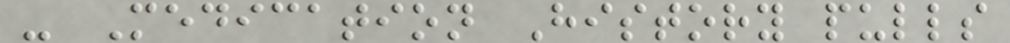- Medication History pulls
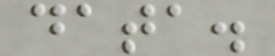data.
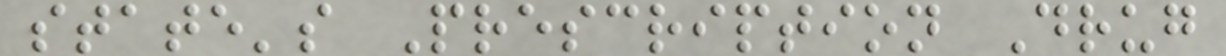state's Prescription Drug
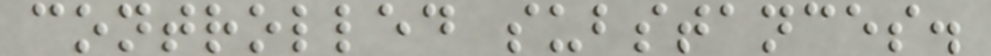controlled substances.
